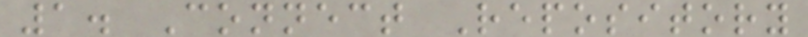1. Connect Repository
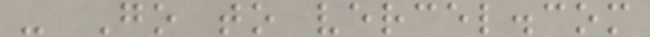- Go to vercel.com
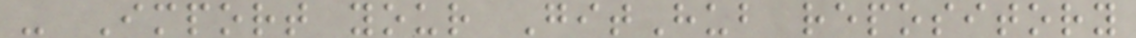- Import your GitHub repository
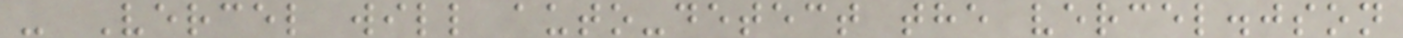- Vercel will auto-detect the vercel.json
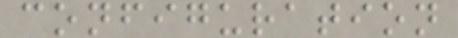configuration
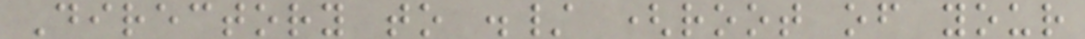Directory to ./ (root of your
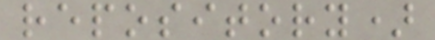repository)
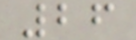26
